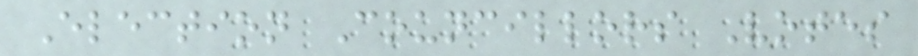Election Councillors Votes
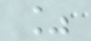%
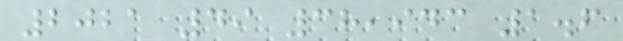2021 49 38,943 1.6
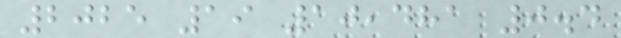2025 19 10,481 0.4
